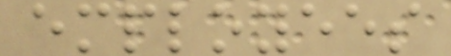employees
